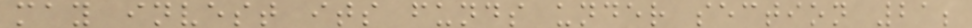may invest its funds under section 21;
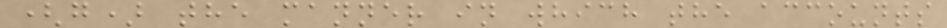(g) the manner in which the accounts
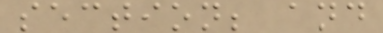section; and
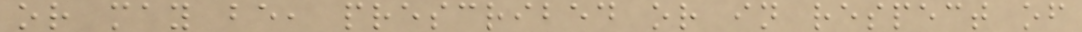or may be, prescribed or in respect of
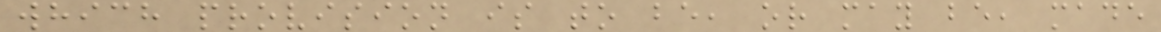which provision is to be, or may be, made
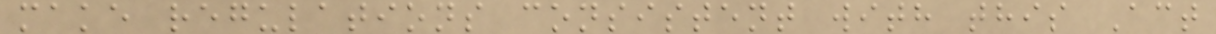make regulations consistent with this Act
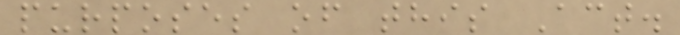purposes of this Act.
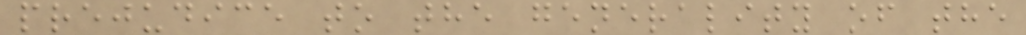prejudice to the generality of the
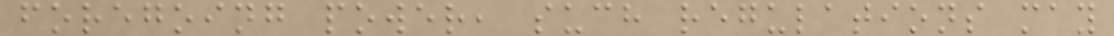foregoing power, such regulations may
